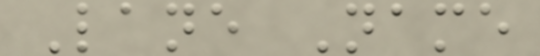Lane Name
